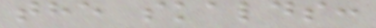the skalds:
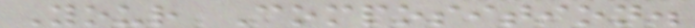Your Composition.
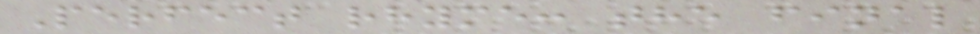Perfect rhyme: the final
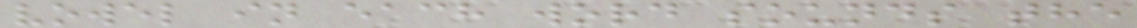vowel in each word sounds the
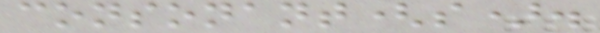consonant(s).
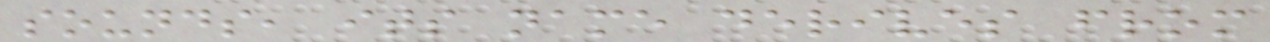sounds, its name derives from
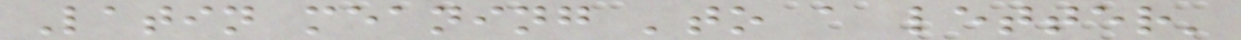Latin meaning 'to a letter'
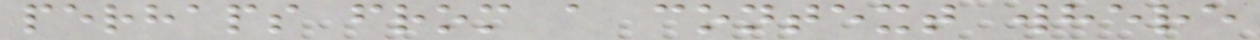perhaps from a context where
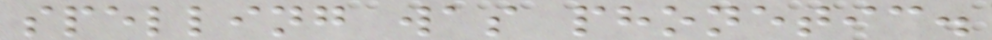spelling was phonetic.
